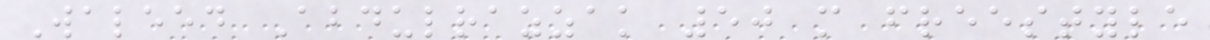Waleed Abdulrazzak 50 m freestyle
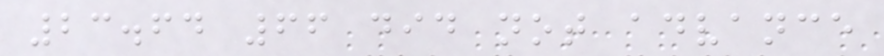23.64 66 did not advance
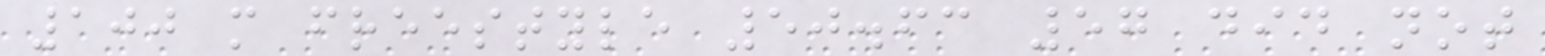100 m freestyle 50.63 57 did not
